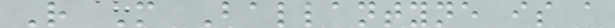R M Ballantyne is a
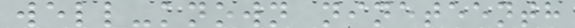well-known nineteenth
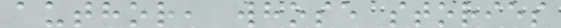author, whose stories
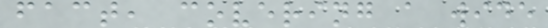fact, covering a wide
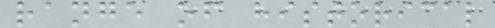range of historical
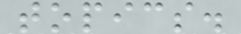topics.
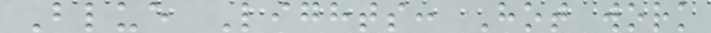Blue Lights: Hot work
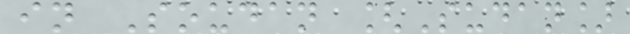in Soudan [Sudan]
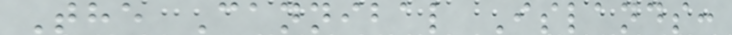The Cannibal Islands:
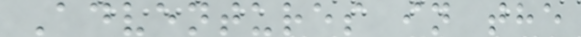Adventures in the
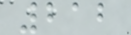212
